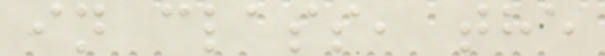in class, the
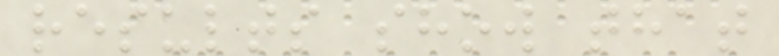results show that
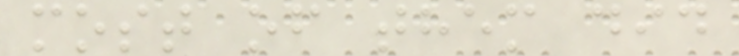most of them did
